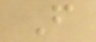F
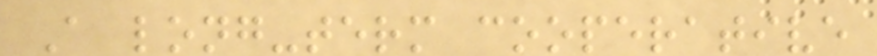A long-term cooperative
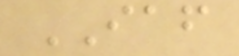IAF
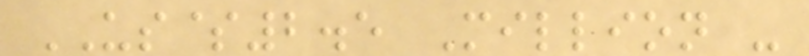US$2.5 Million -
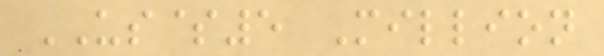US$5 Million
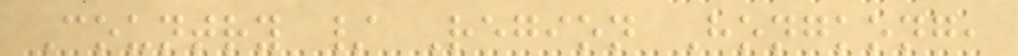Country / Region Hongkong,
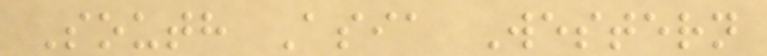South Asia Western
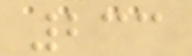233
